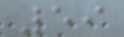59
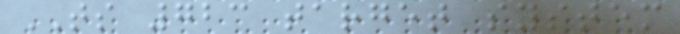TS 723 target system
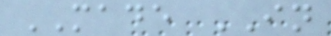MADE IN
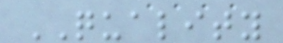QUALITY
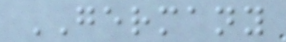GERMANY
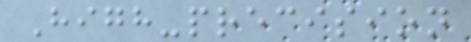High-precision
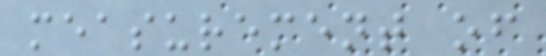measurement of
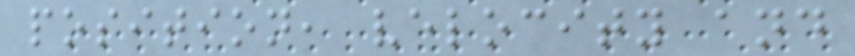position, velocity and
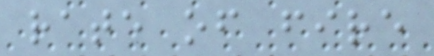rate of fire
